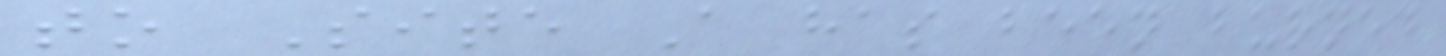to Site A has been burned
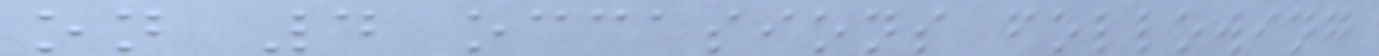on 4 occasions following
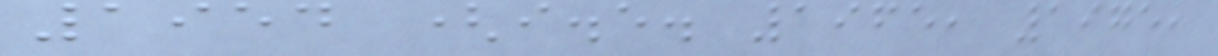1954 (i.e. 1965, 1975,
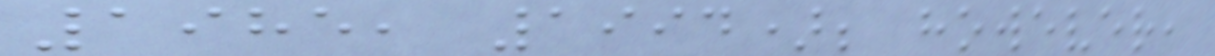1985, 1994); however,
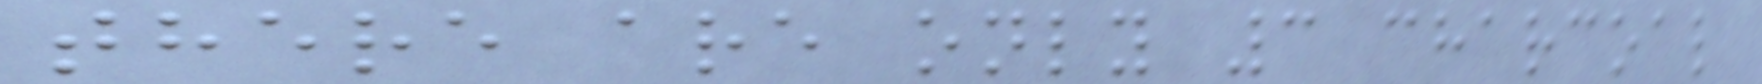there are only 3 charcoal
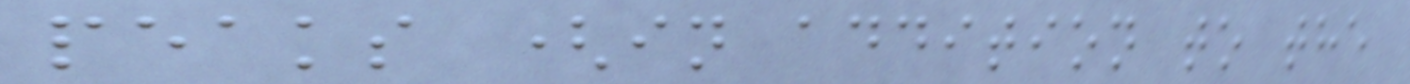peaks (in addition to the
